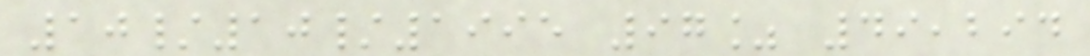10/10/1995 97% 49,294
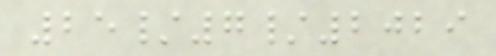25/7/2029
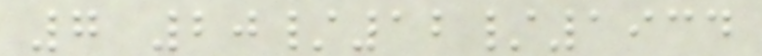7 20/12/1934
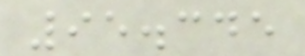95.345
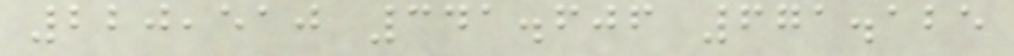220,510 341.606 671.125
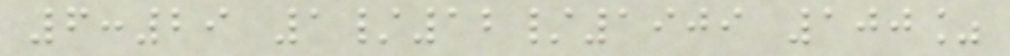6:29 1/12/1909 100%
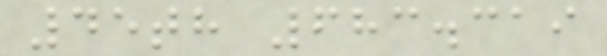45th 683.319
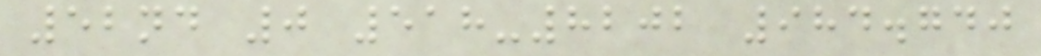52nd 0 518-8202 984.740
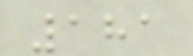181
